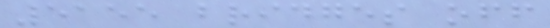5155 bridges off
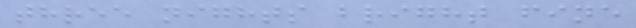three nights bright fine
